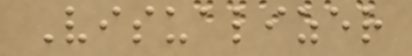Visualizer
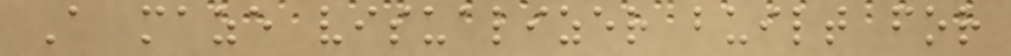A maze visualizer built for
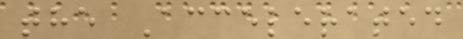the Accelerated
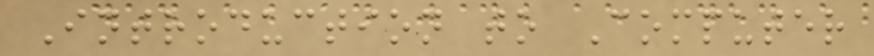Introduction to Computer
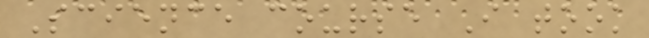Science course I took
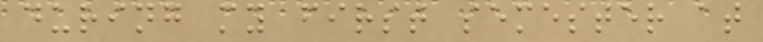during my first semester at
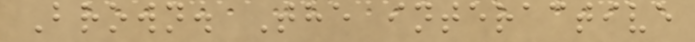Brown. The interactive
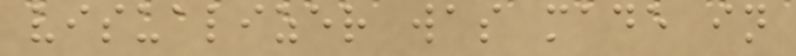visualizer was made in
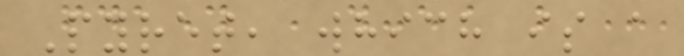Pyret, which is a
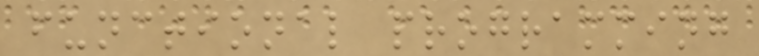functional programming
